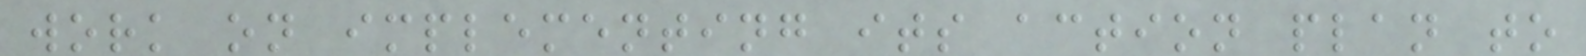work on implementing its action plan to
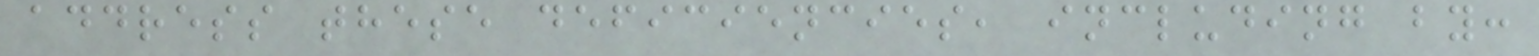address these deficiencies, including by:
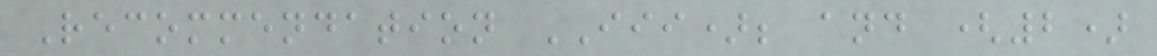Recommendation III); and (2)
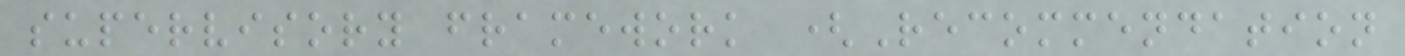supervisory framework (Recommendation
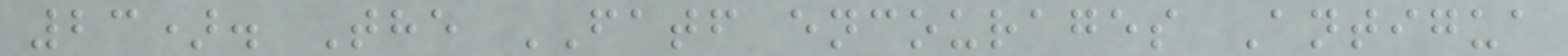23). The FATF encourages Antigua
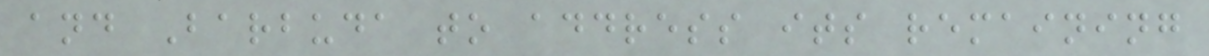and Barbuda to address its remaining
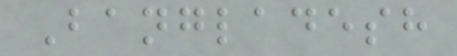Bangladesh
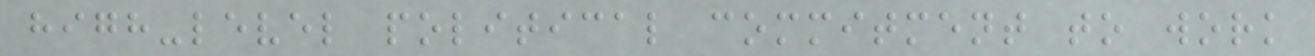high-level political commitment to work
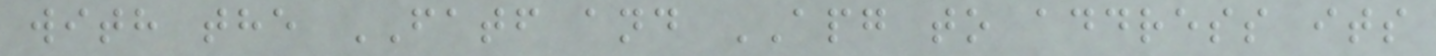with the FATF and APG to address its
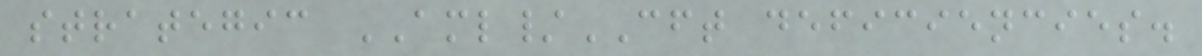strategic AML/CFT deficiencies.
